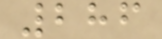286
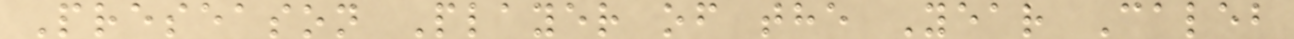Preseason Player of the Year Caleb
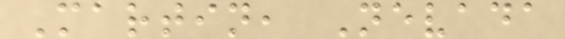Martin, Nevada
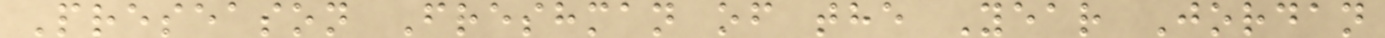Preseason Freshman of the Year Jordan
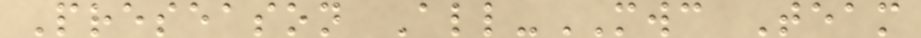Preseason All-MWC Team
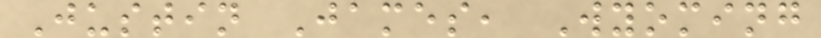Justin James, Wyoming
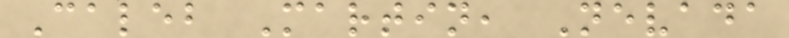Caleb Martin, Nevada
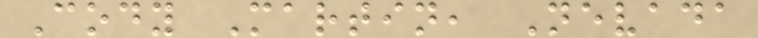Cody Martin, Nevada
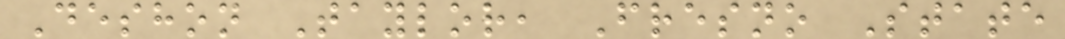Deshon Taylor, Fresno State
